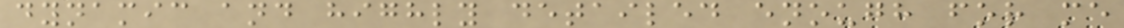dynamic and highly detailed enough for me
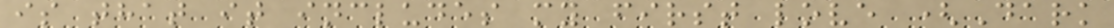is that it includes my first love (Dark
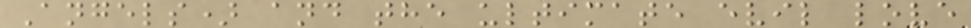Angels) and the ultimate evil love
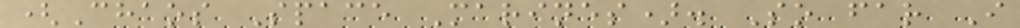(Chaos Space Marines). So far I
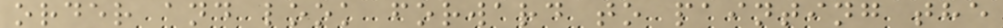order and look forward to painting the
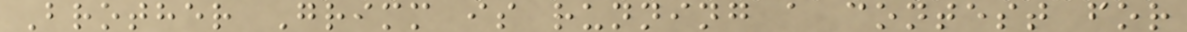Brother Grimm is running a contest for
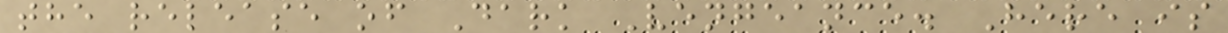the release of Dark Vengeance. Here is
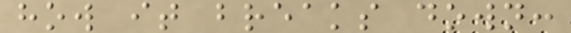how it breaks down:
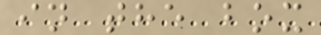in the box
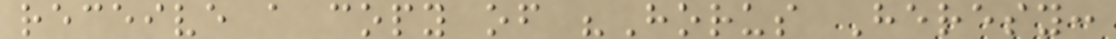receive a copy of "Horus Heresy:
